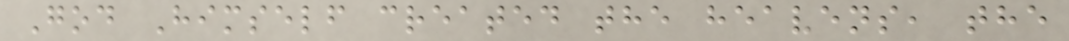God Himself created the heavens, the
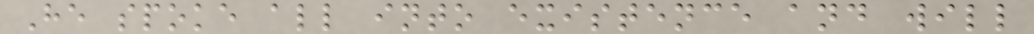He spoke all into existence and will
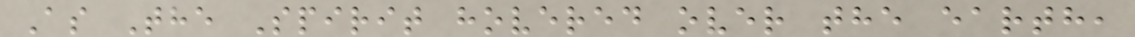As The Spirit hovered over the earth,
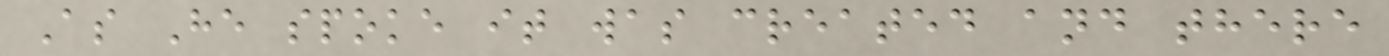As He spoke it was created and there
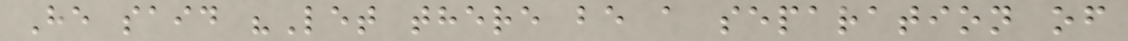He said "Let there be a separation of
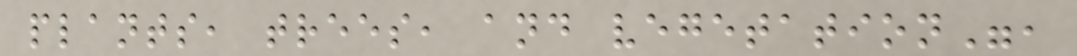plants, trees, and vegetation",
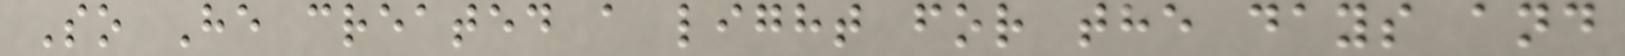So He created a light for the days and
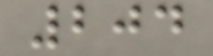204
